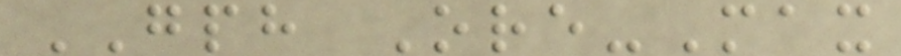GPH Ore-Max
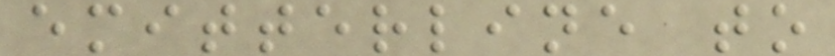emitterline to
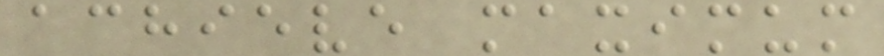achieve maximum
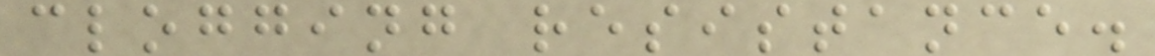clogging resistance.
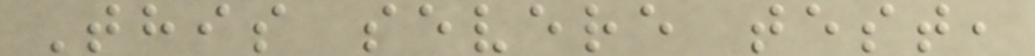This severe test,
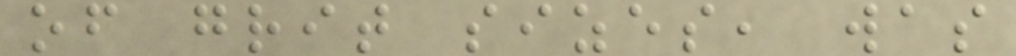of grit sizes, was
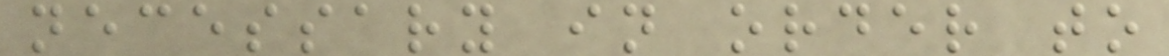necessary in order to
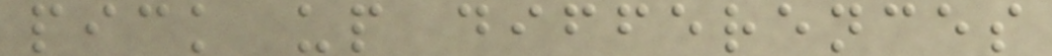pick up differences
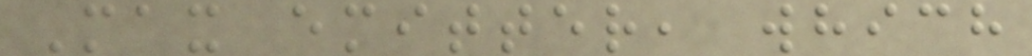Max emitter, which
